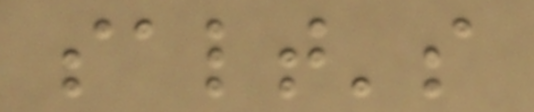salt's
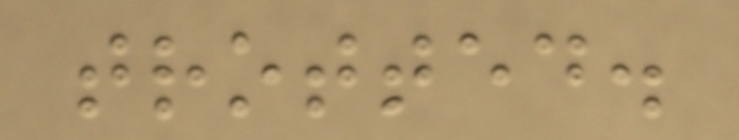trotted.
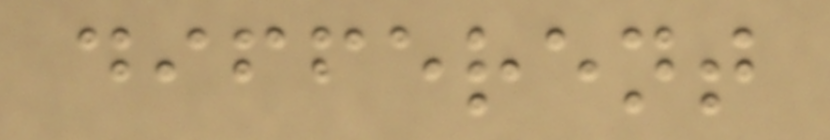different
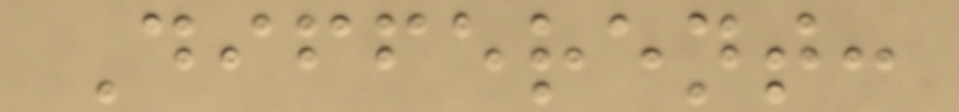Different:
